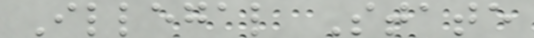Illegal State
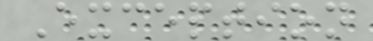Exception
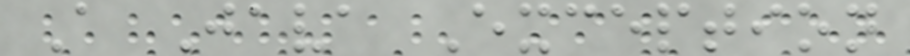A Java Exception
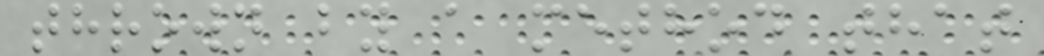thrown by a method that
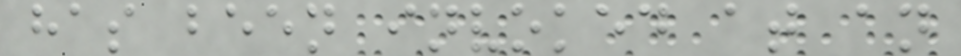has been invoked at an
